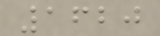1620
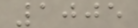1005
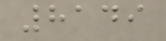8149
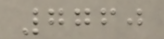7760
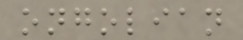ongolian
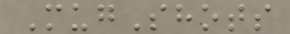MugShots
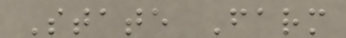State Farm
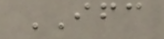IFC
